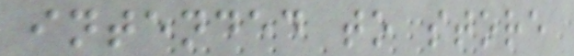intended to store
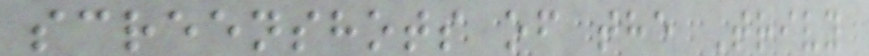screenshots of the Trivy
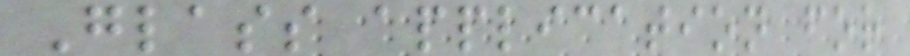Glass application for
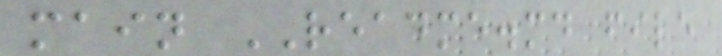main README.md file
